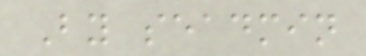By seadmin
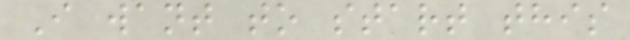I want to start this
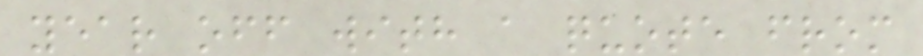year off with a quote from
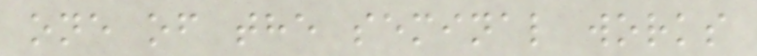one of the seminal works
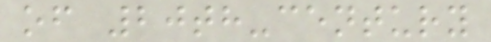of 20th-century
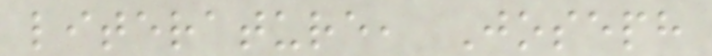literature, Joseph
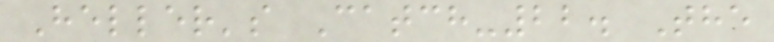Heller's Catch-22. The
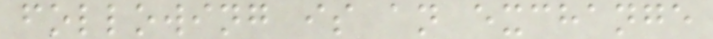following is an exchange
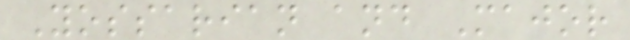Yossarian and Major
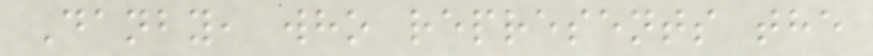Danby, who represents the
